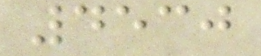4530
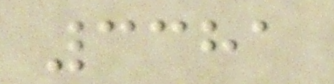3381
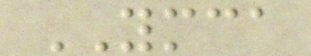YMCA
